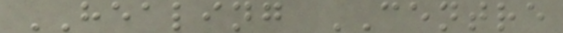HEALING CENTRE
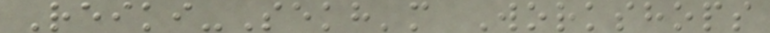Reiki-Sekh'm Workshops
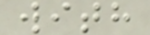with
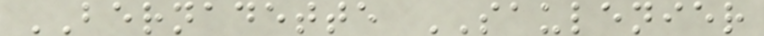BERNADETTE SAULENIER
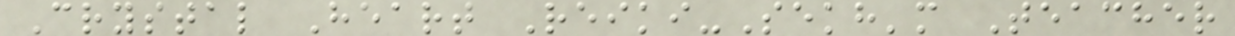Crystal Heart Reiki-Sekh'm Teacher
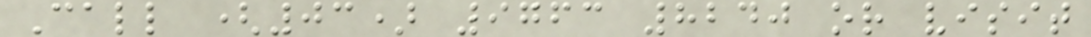Call (03) 9763 8240 or visit
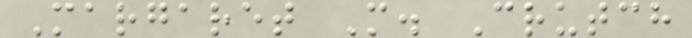Margaret M. Crutch
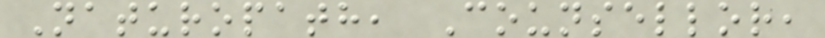Naturopath, Counsellor,
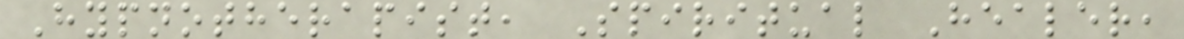Hypnotherapist, Spiritual Healer,
